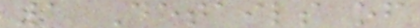1 Details of
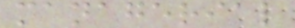managerial
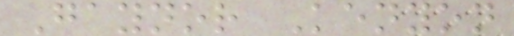Gaynor Kenyon
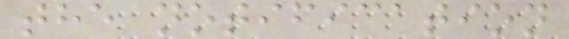the notification
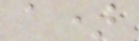a)
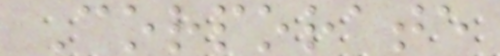Corporate
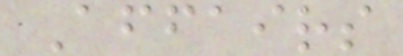Affairs
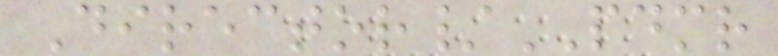Director/PDMR
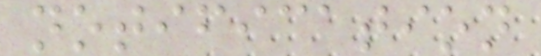notification
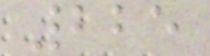225
